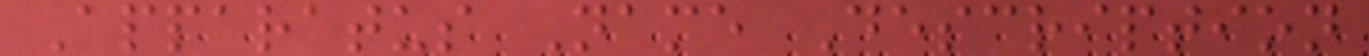Apparatus Name Description
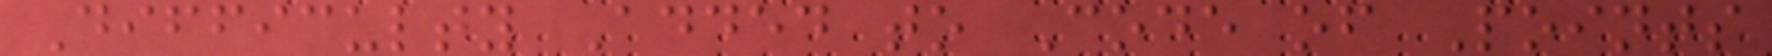Difficulty Added to Code of Points
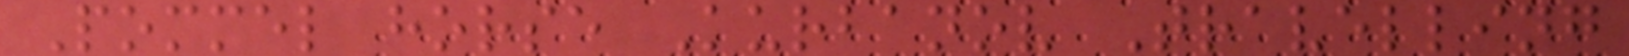Pommel horse Kurbanov Travelling
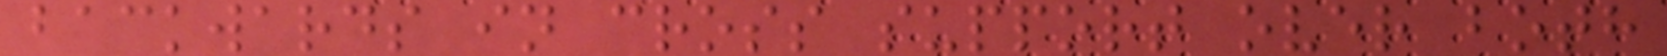backwards in cross support over both
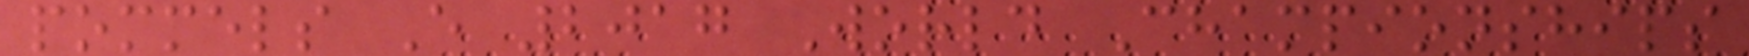pommels E 2017 World Championships
